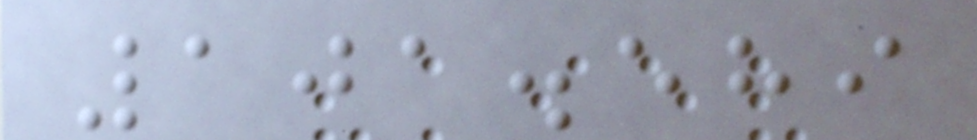101.589
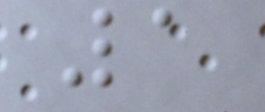1
